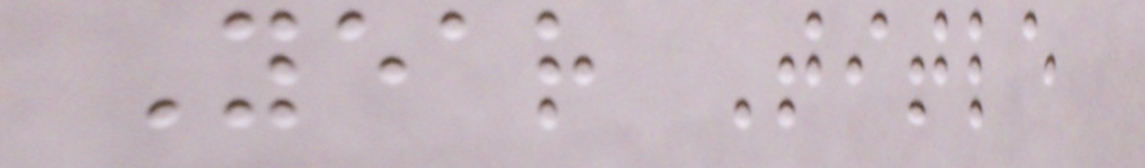Year Title
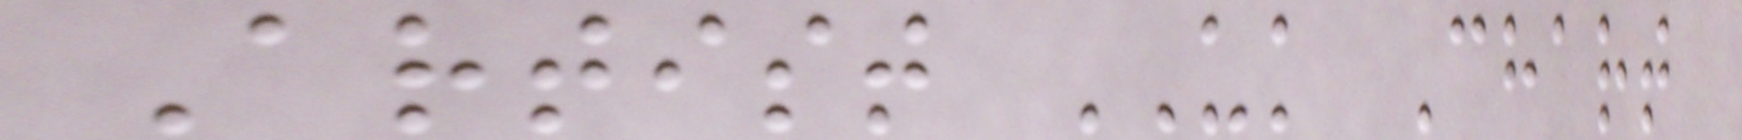Artist UK Chart
